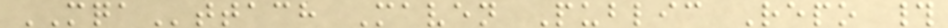MQAttach Maven Public Repo #
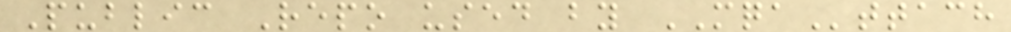Public Repo used by MQAttach
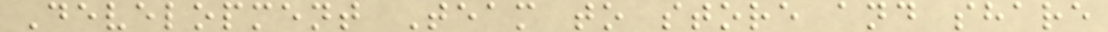Development Team to store and share
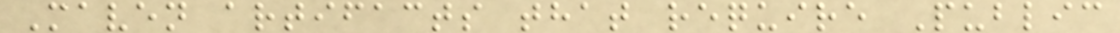Maven artifacts that require Public
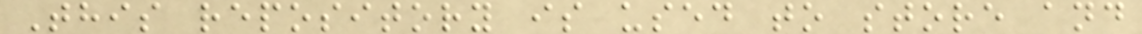This repository is used to store and
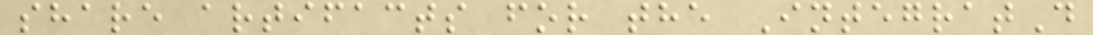share artifacts for the IntegratD
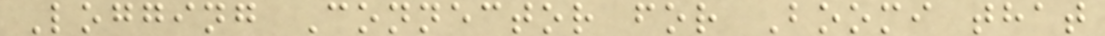Logging Connector for Boomi that
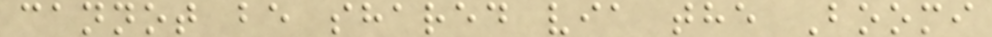cannot be shared via the Boomi
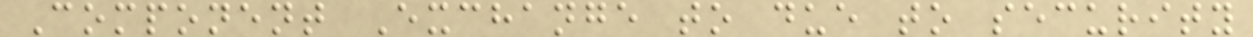Component Exchange to due to security
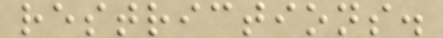restrictions.
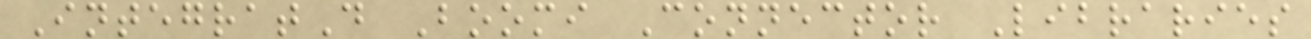IntegratD Boomi Connector Libraries
